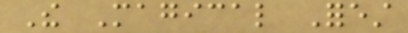The Magical Forest
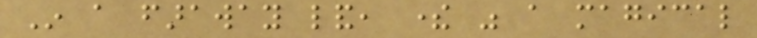In a faraway land, there was a magical
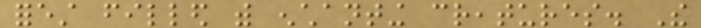forest filled with enchanting creatures. The
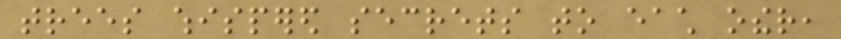trees whispered secrets to each other,
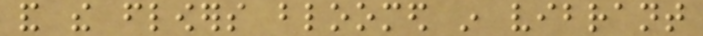and the flowers bloomed in vibrant
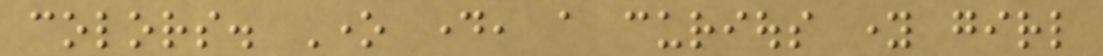colors. One day, a curious young girl
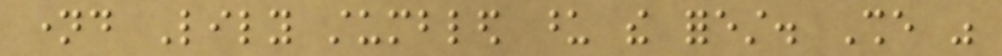named Lily stumbled upon the forest. She was
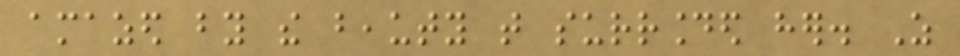amazed by the beauty that surrounded her. As
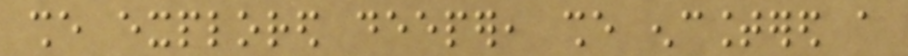she explored deeper, she encountered a
